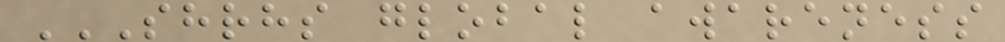SHRHS GLOBAL AWARENESS
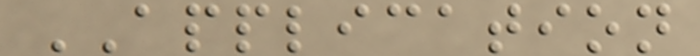APPLICATION
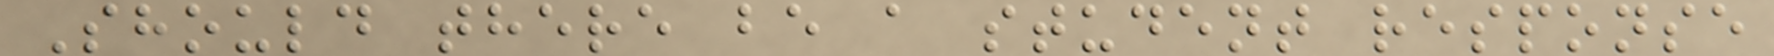Should there be a student response
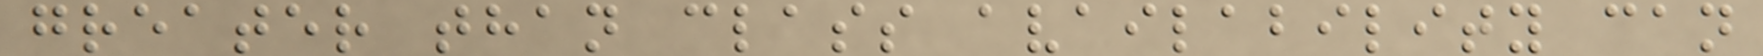greater than class availability can
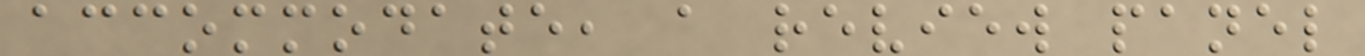accommodate, a review panel
